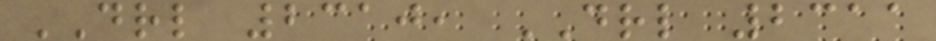DRL 2310, DRL 2311
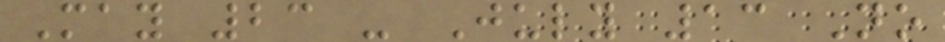May 23 - July 13 No
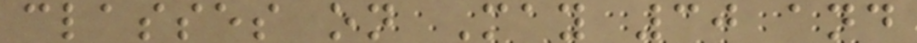classes on May 30 and
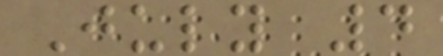July 4
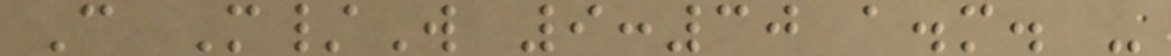C M/W 9:30 a.m. -
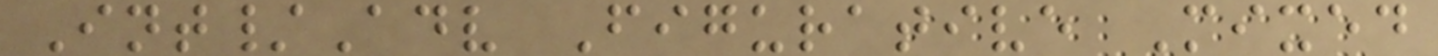Int/Adv Figurative Mixed
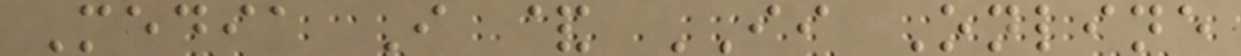Media I & II Online
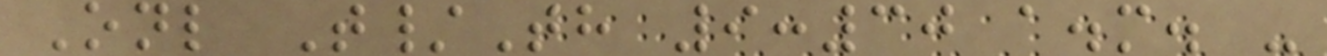Onl T/Th 9:30 a.m. -
